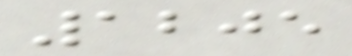1205
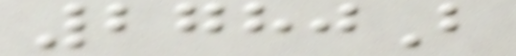2780B
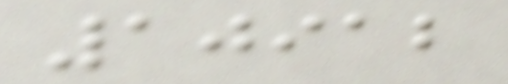10912
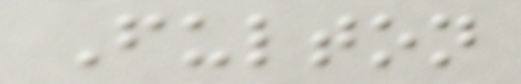Fulton
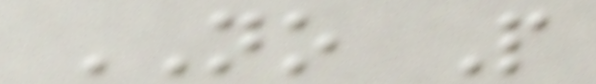NO P
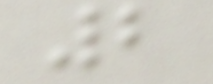2
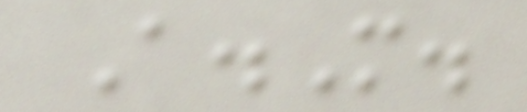A.M.
